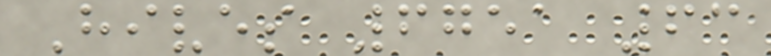Hives 6751 63
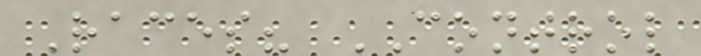Races? CONTROL
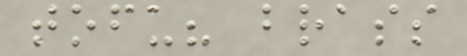tofu? brass
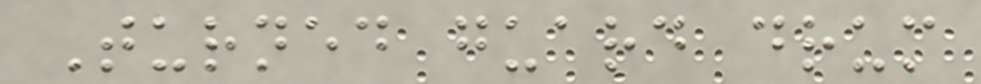Turned guard drum
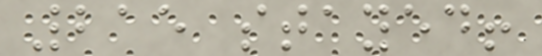215 stayed!
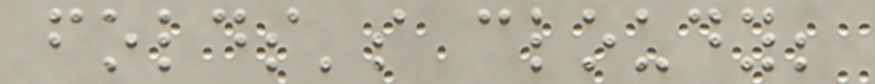folds's cloudy;
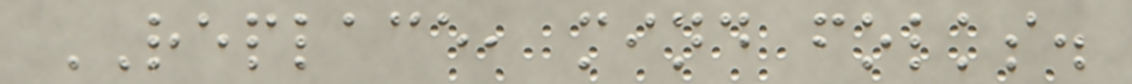REPLACE, mind folks.
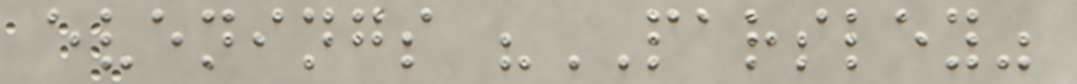evenings "PARSLEY"
